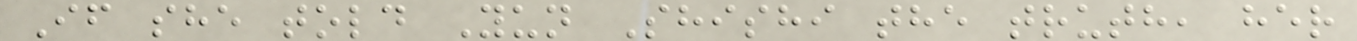If she told Yun Shishi the truth, her
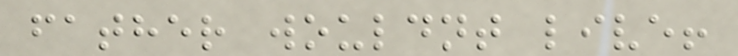father wouldnt live!
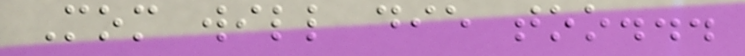Mom will die too...
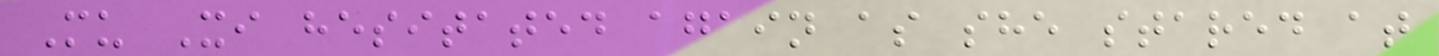Mu Xi hesitated again as she stared at
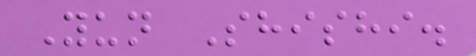Yun Shishi.
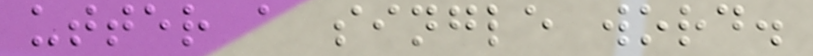utter a single word.
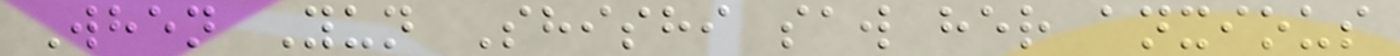When Yun Shishi saw her anxious
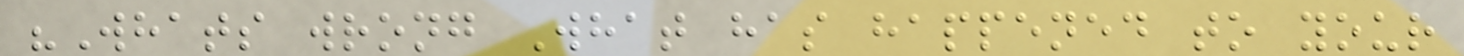"Whats wrong What has happened to your
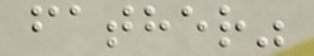father"
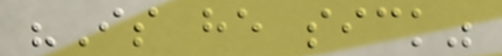"Is he sick"
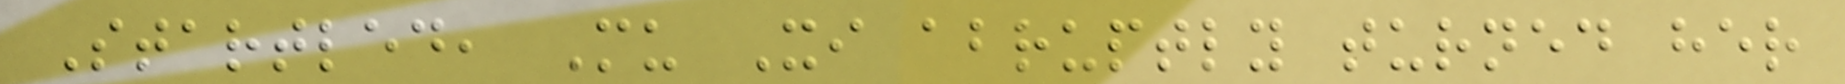Startled, Mu Xi abruptly turned her
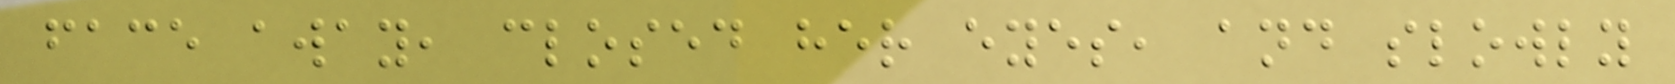face away, closed her eyes, and slowly
